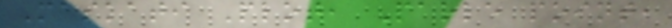Maskati Plot, Parle point,
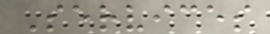Services
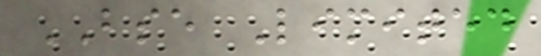BSE Limited
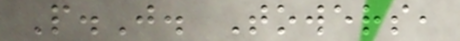P.J. Towers,
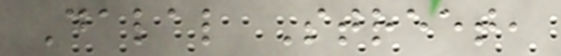Dalal Street,
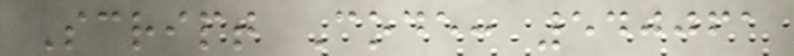Script Code: 540061
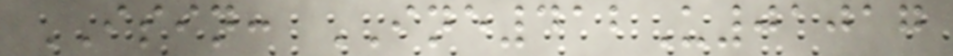ISIN: INE412U01017
